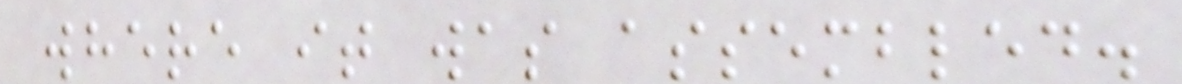where it was assembled.
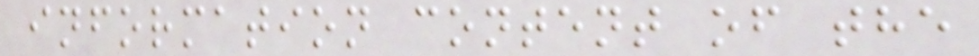information content of the
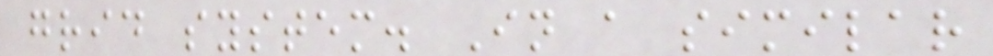grid system. In a similar
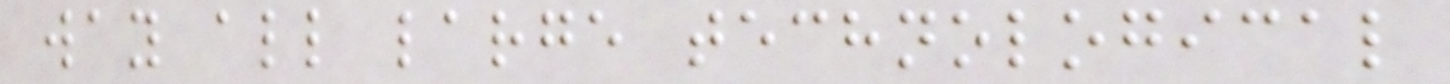way all large technological
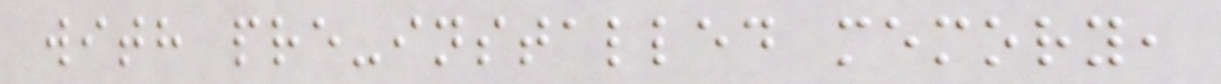with pre-installed memory,
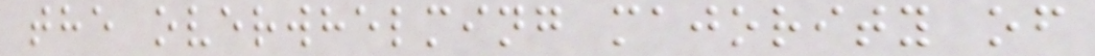the overwhelming majority of
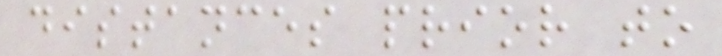distances prior to
